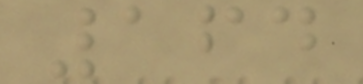164
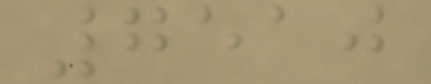7510
